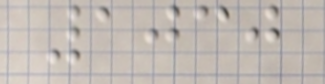1030
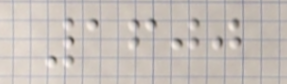1600
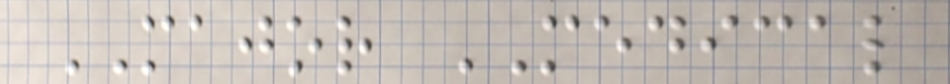MAJOR MEDICAL
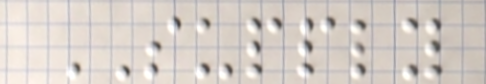SUPPLY
